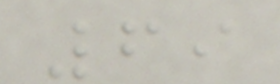69
